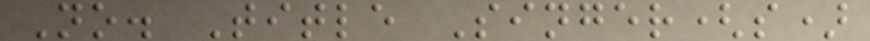No. Title Singer(s)
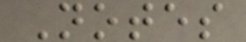Notes
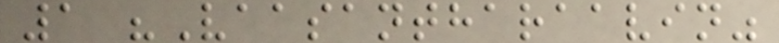1 "Vaasantharaavin"
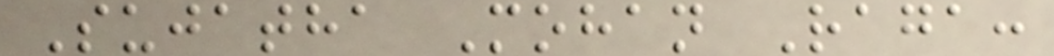Sujatha Mohan Raga:
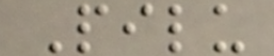Pilu
